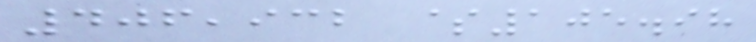406,932 $105.98
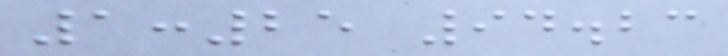1:25 94.23
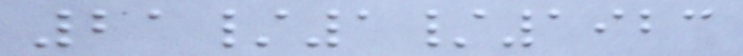21/1/1923
